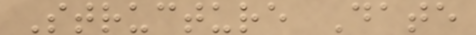Structure Date
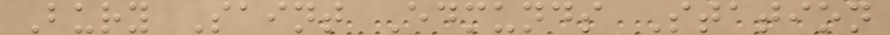Bury Saint Edmunds Station
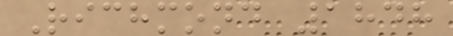Richmond 1848
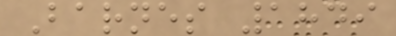Barnes 1849
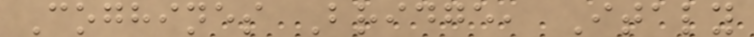Coghines Bridge, Italy
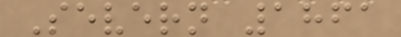Severn 1861
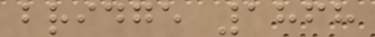bridge 1868
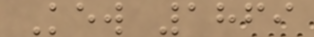Kew 1869
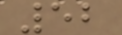52
